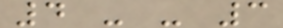4 - - 3
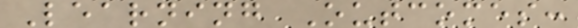Learning Outcomes:
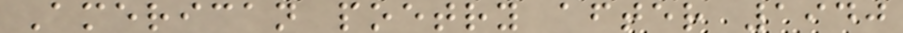American poetry after 1940
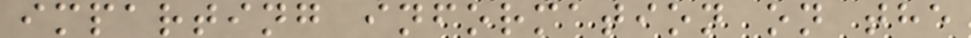imparting information on the
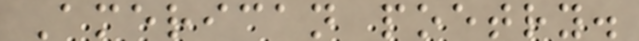American poetry.
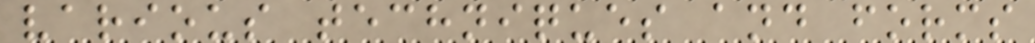various techniques and forms
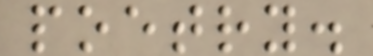poetry.
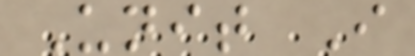Unit I
